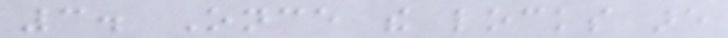3. Once the locks are
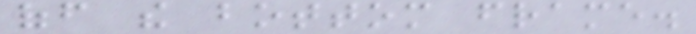off the bottom frame.
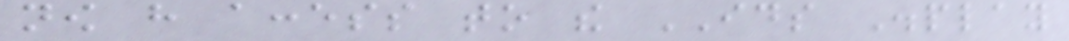now have access to the IDS Display
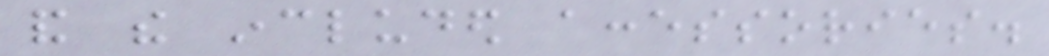and the included accessories.
